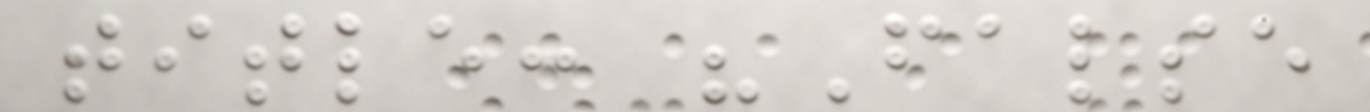title: "False
